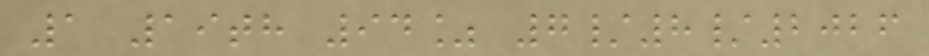1 19th 94% 7/8/2026
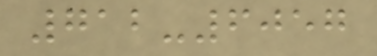712-6057
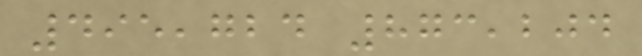495,724 873,204
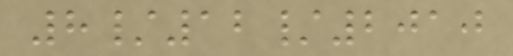8/12/2010
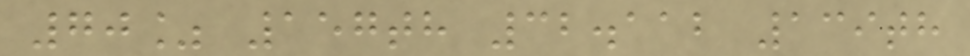70% 157th 32.112 139th
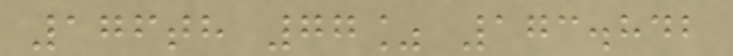176th 77% 173.842
